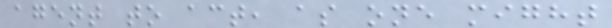agent to act, as one might
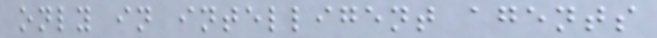only in intelligent agents
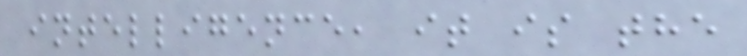intelligence, it is the
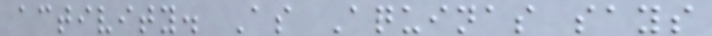activity. As Aquinas says
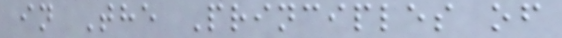in The Principles of
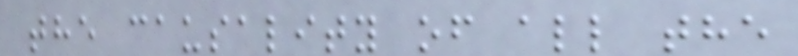the causality of all the
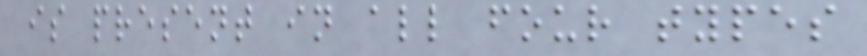is present in all four types
